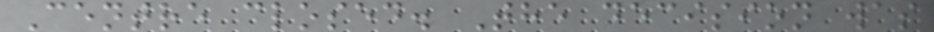Centre closed. The decision was
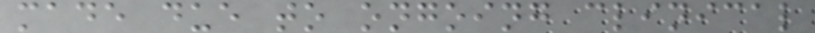made due to ongoing clinical
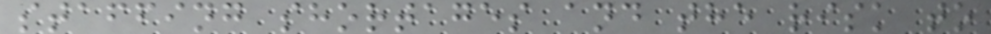staffing shortages and the risk to
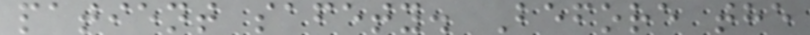patient safety. Before the
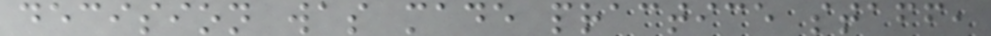decision was made practice staff,
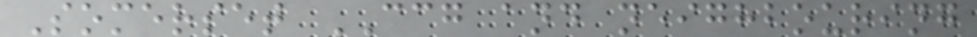Somerset CCG and neighbouring
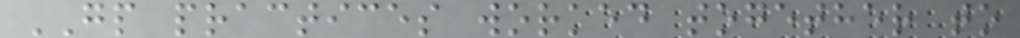GP practices worked together to
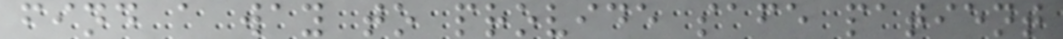find a way to provide safe patient
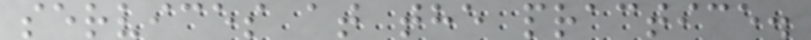services at the practice.
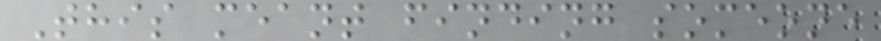This meant finding someone
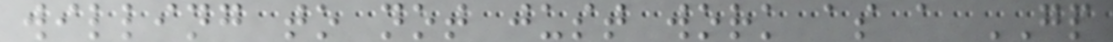willing to not just work as a GP
